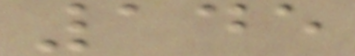145
